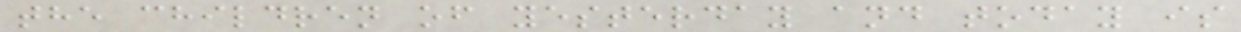the children of yesterday and today is
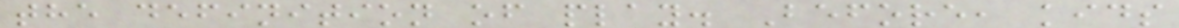the definition of play. Before, kids
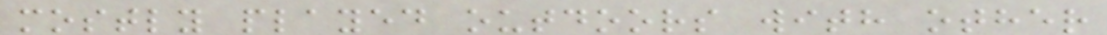mostly played outdoors with other
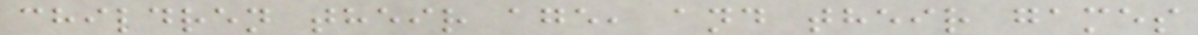children their age, and their games
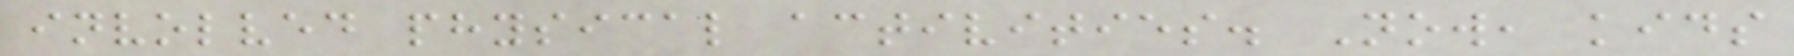involved physical activities. Now, kids
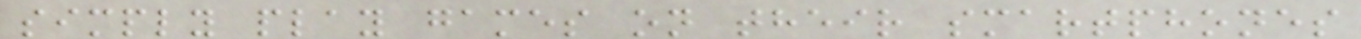simply play games on their smartphones
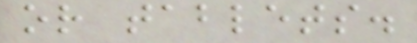or tablets.
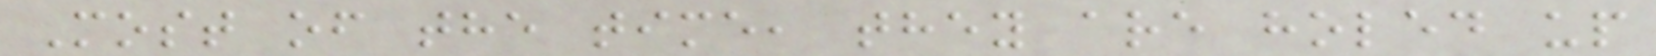Most of the time, they are holed up
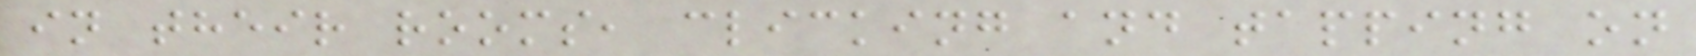in their rooms, clicking and tapping on
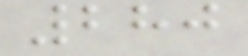280
